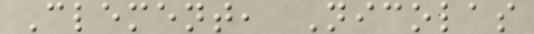Clement, Nicolas
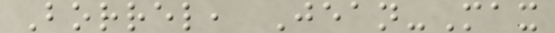Borrel, Jean-Max
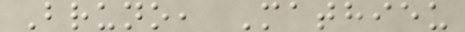Bruno, Mathieu
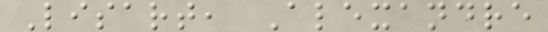Lisart, Alexandre
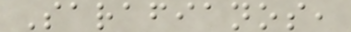Sarafianos,
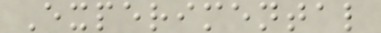Experimental
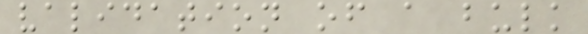validation of a bulk
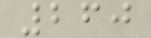260
